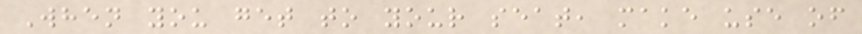When you get to your seat, make use of
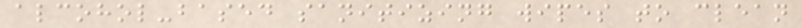alcohol-based sanitizing wipes to clean
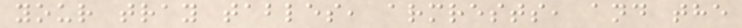your tray tables, armrests, and the
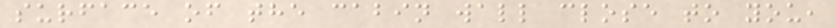surface of the cabin wall close to you,
